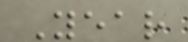Year
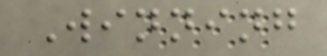Winning
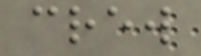crew
